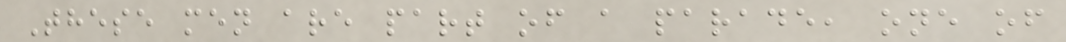These men are part of a parade, one of
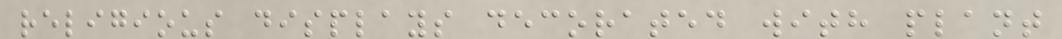religious displays decorated with plant
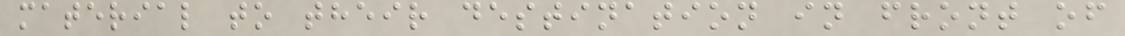material to their destination in front of
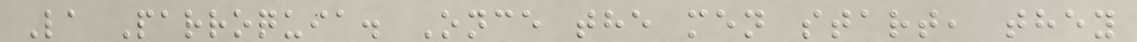La Parroquia. Once the men start, they
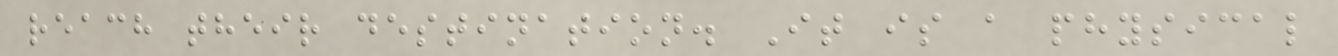reach their destination. It is a physical
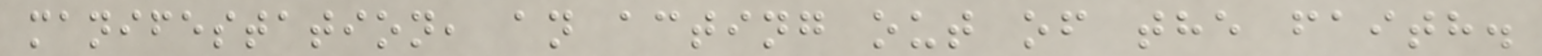manifestation, an acting out of the faith.
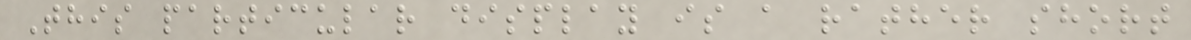This particular display is a rather short
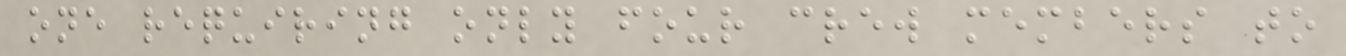one requiring only four crew members to
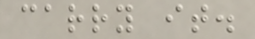carry it.
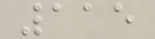115
